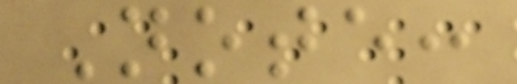Note:
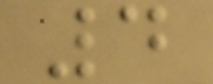4
